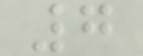7
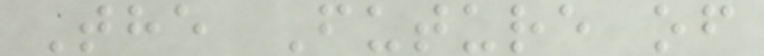The Future of
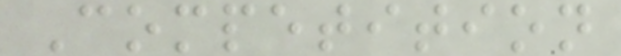Competition
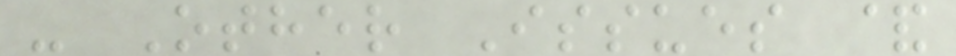- Other Issues &
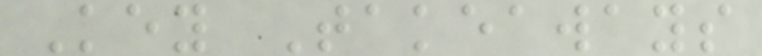Key Takeaways
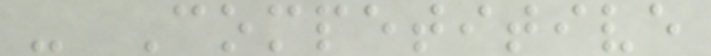- Competitive
